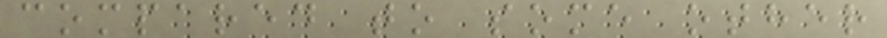compared to some other
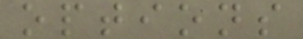options
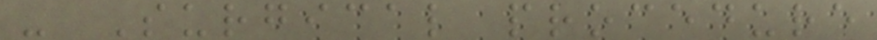- Surgical procedure
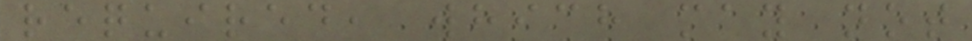required, which may not
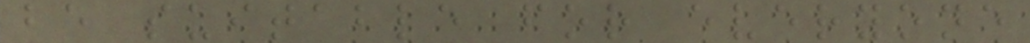be suitable for everyone
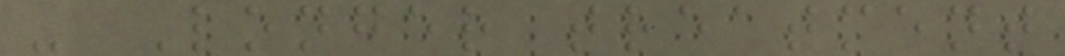- Longer treatment
